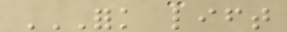FORK LIFT
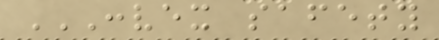CONVEX SAFETY
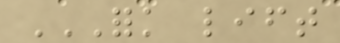FORK LIFT
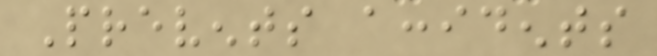Prevents accidents
